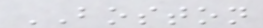BOSTON
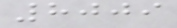8009
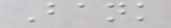Bank
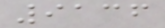9136
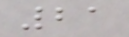21
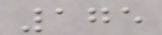175
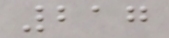217
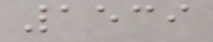1539
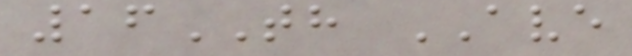16TH AVE
